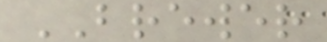BREWER
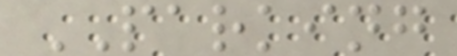PARKING
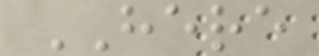HERE
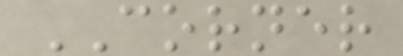CORNER
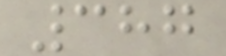387
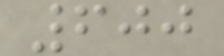600
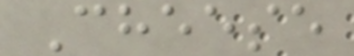Cheese
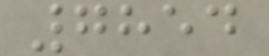7854
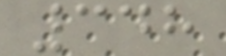348
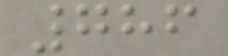786
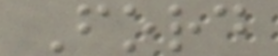Ford
